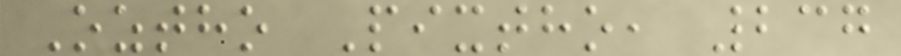Oztho Pixtho, 237
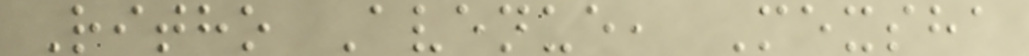Ritho Avenue, Mexsha
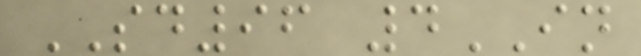SD96 4IN
